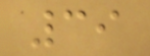39
